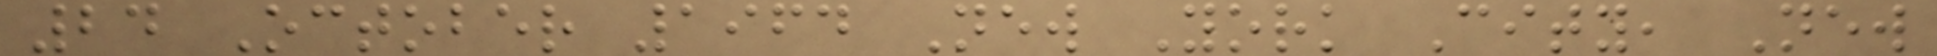24 October 1964 New York City, New
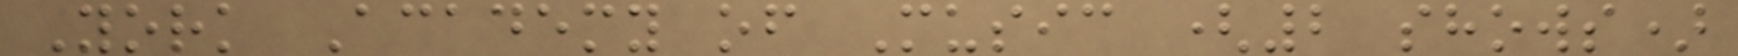York Academy of Music (2 shows)
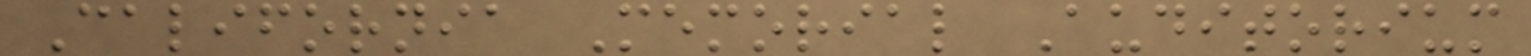California Memorial Auditorium
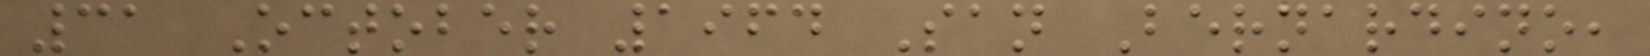31 October 1964 San Bernardino,
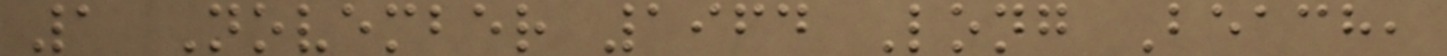1 November 1964 Long Beach,
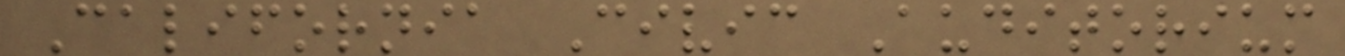California Civic Auditorium
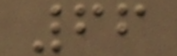66
